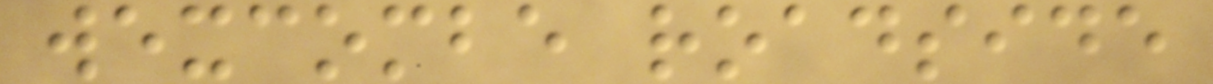wexcombe roadside
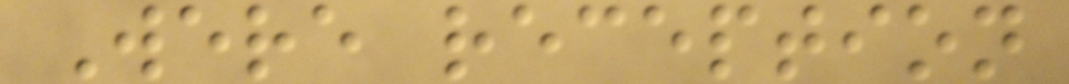Were reception
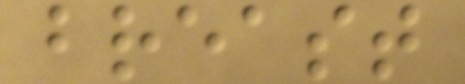breast
